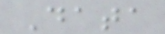Data
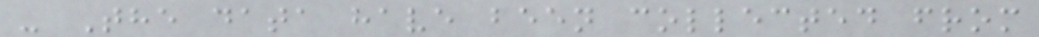- The data have been collected from
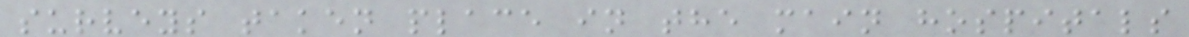surveys taken place in the main hospitals
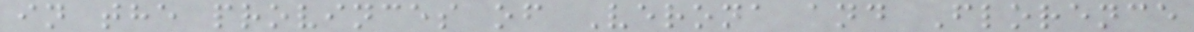in the provinces of Verona and Florence
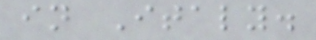in Italy.
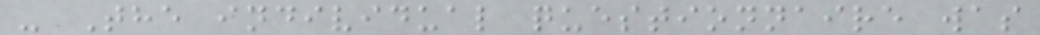- The individual questionnaire was
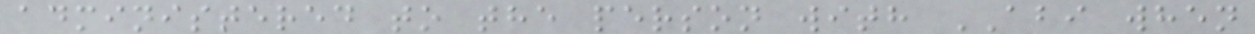administered to the person with ABI when
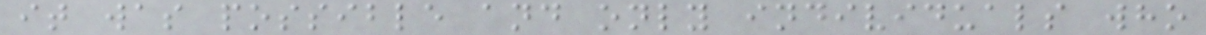it was possible and only individuals who
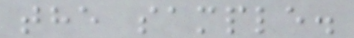the sample.
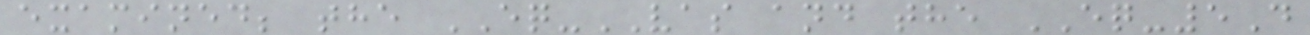examined; the EQ-VAS and the EQ-5D
